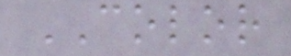COLOR
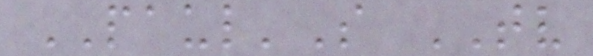PAUL'S TV
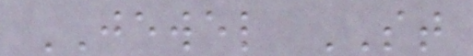JEWEL ST
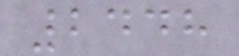2448
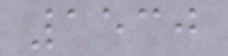1530
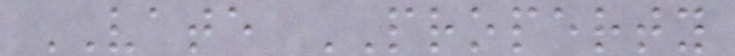VATE PROPERTY
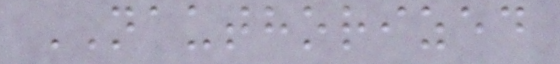NAUTHORIZED
